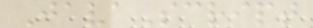JavaScript
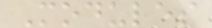Modules
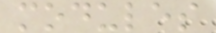modules
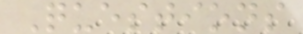Questions
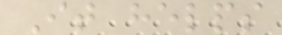It helps
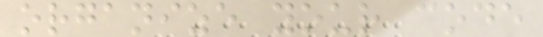organize your code
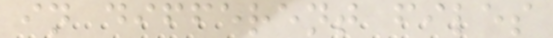in different files
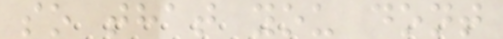so that you dont
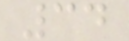34
